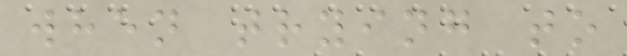when trying to
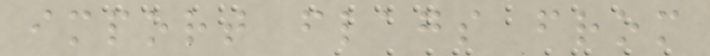import flags from
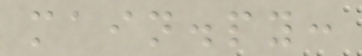main.py:
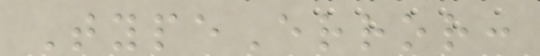TypeError:
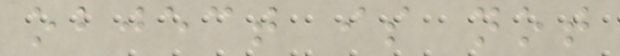object is not
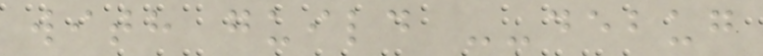with guild --debug
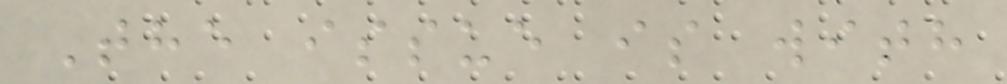The issue is with
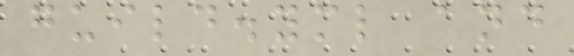guild.yml and
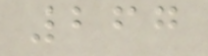267
